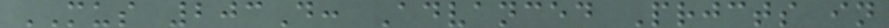MUS 203D: Advanced Prjcts in
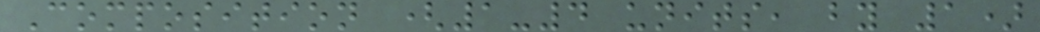Composition (1-4 units, by 1)
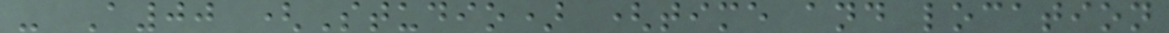- A00 (Studio) (time and location
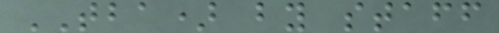TBA) by staff
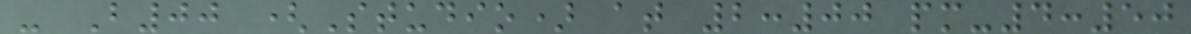- B00 (Studio) at 2:00 pm-4:50
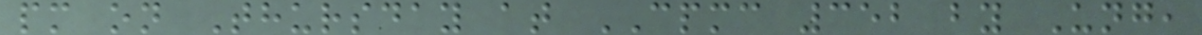pm on Thursday at CPMC 352 by Ung,
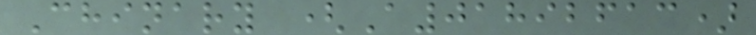Chinary (A01892613)
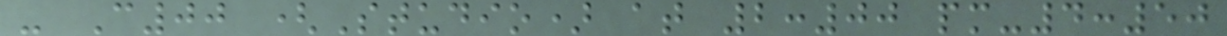- C00 (Studio) at 2:00 pm-4:50
